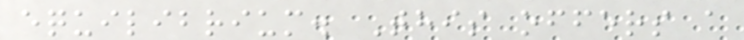equilibrium. This offers a
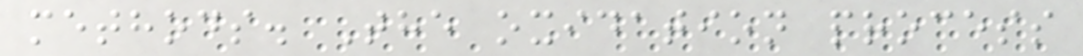methods. The oxidation process
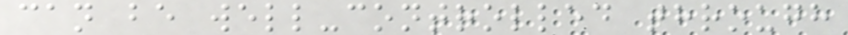can be well-controlled through
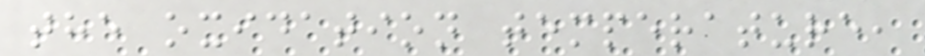the oxidation temperature,
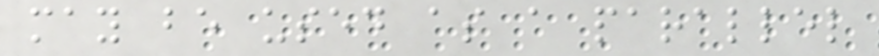may be used as a parallel
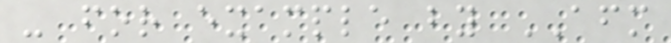- for example by AFM
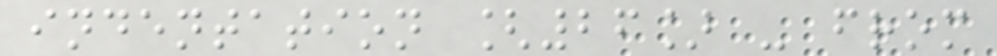indentation [26] - from
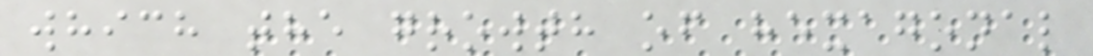which the growth of hexagonal
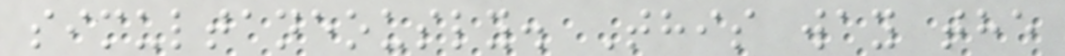simultaneously. This way the
